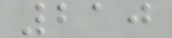210
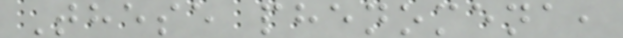These phenomena,
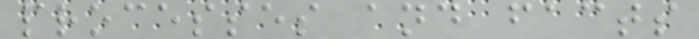processes and facts
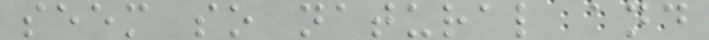seem so natural and
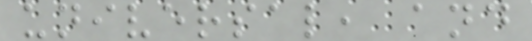universal, and
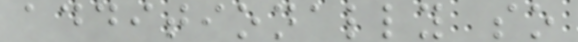additionally so
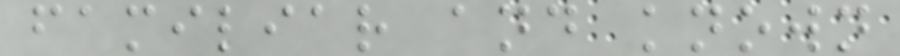familiar and known
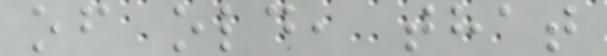of old, that
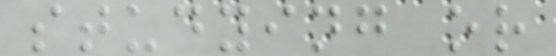studying or
